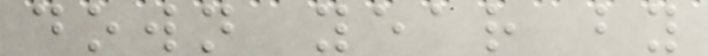down year by
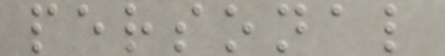personal
